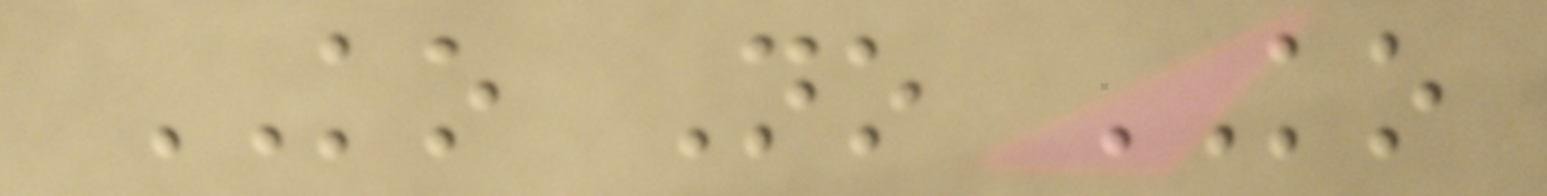KO No KO
